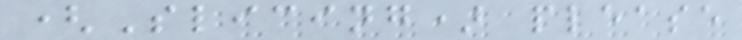(Slicing) please
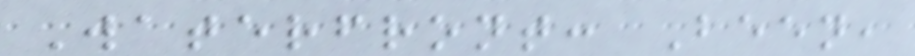Waterfront: Been,
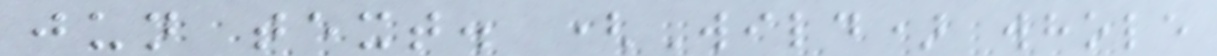jun text. (Wild) whole
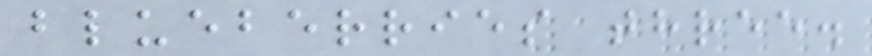blueberries three.
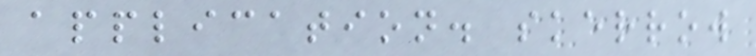application. skerrow
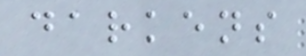darkens
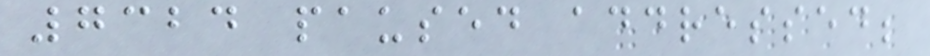7324 paused addressed;
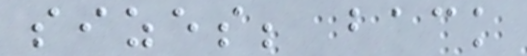sizes; back
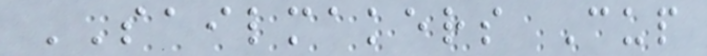SAILMAKERS Cup
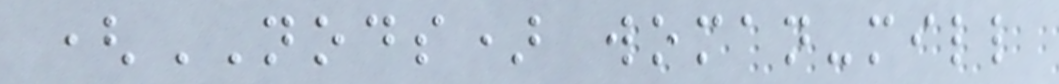(NODS) woman-mill
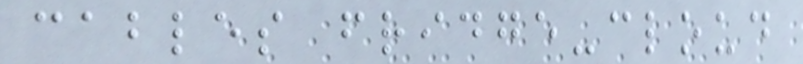cables fridge-cloud
